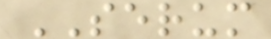SERUM
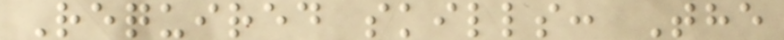Required skills: The
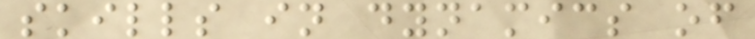skills in dynamics of
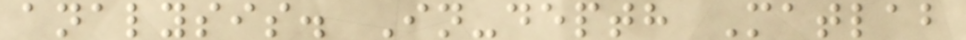analysis. In-depth Matlab
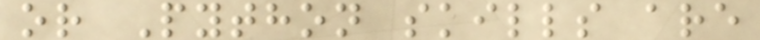or Python skills are
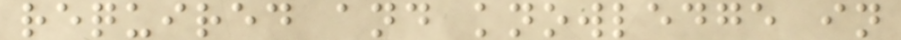required and knowledge in
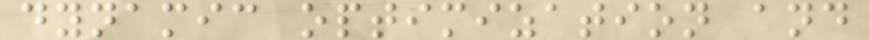dynamic optimization and
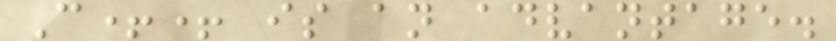C++ is an advantage.
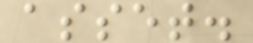asset.
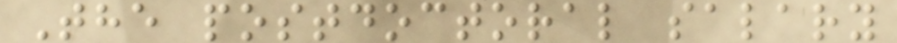The postdoctoral salary
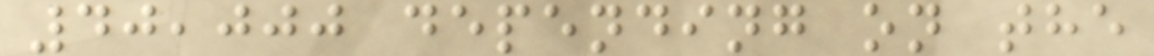40,000 depending on the
